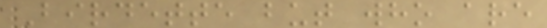Birdette but who are
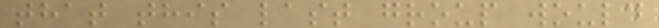that this last group would
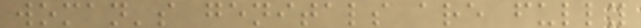woman's genitals are fully
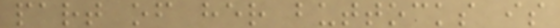part of her buttocks is
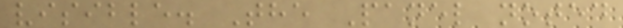visible. The Panel noted
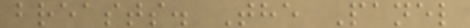breasts. The Panel
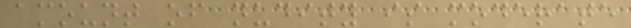amount of nudity is moderate
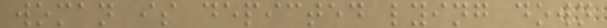woman is depicted lying down
